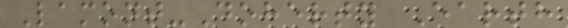Lamont-Doherty Earth
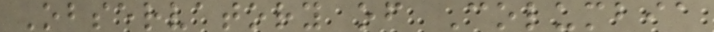Observatory of Columbia
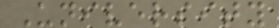University
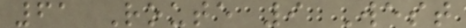61 Route 9 West
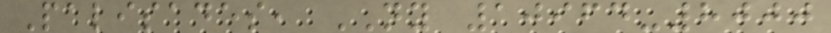Palisades, NY 10964-8000
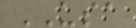USA
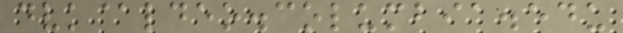dvk@ldeo.columbia.edu
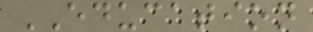EDUCATION
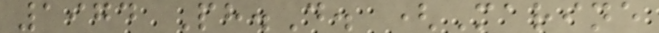1974 Ph.D. (Marine
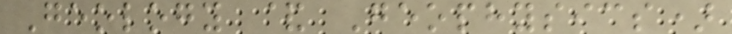Geology & Geophysics)
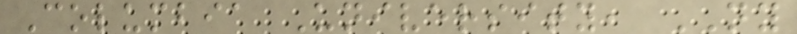Columbia University, NY
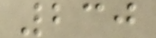230
